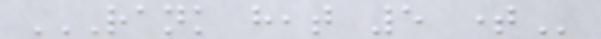RANK HEAT 5 TIME
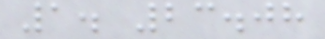1. 23.08
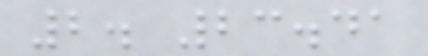2. 23.41
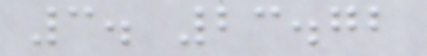3. 23.72
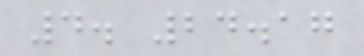4. 24.17
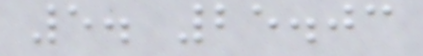5. 25.03
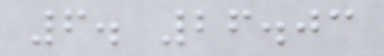6. 26.03
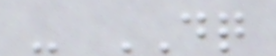- DQ
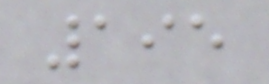195
